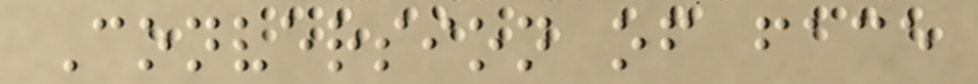Conversion of face
